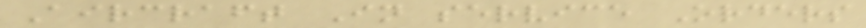Aircraft In service Orders
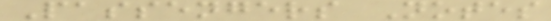Passengers Notes
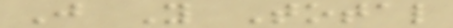J Y Total
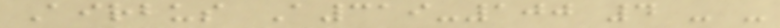Airbus A319-100 4 - -
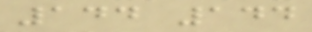144 144
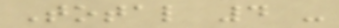Total 4 -
